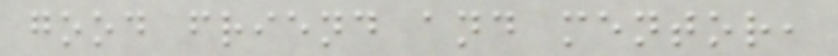good friend and mentor,
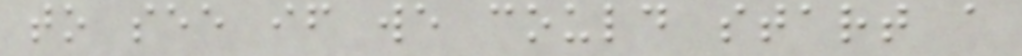to see if we could start a
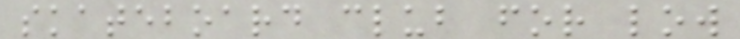skateboard club for low
